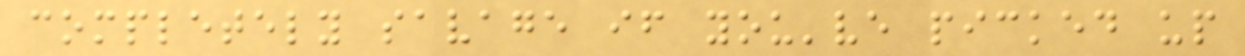completely savage if you've picked up
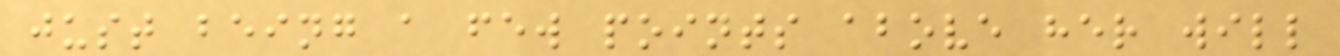just being a few points above her will
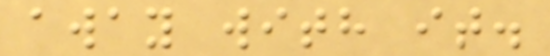away with it.
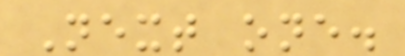Next one.
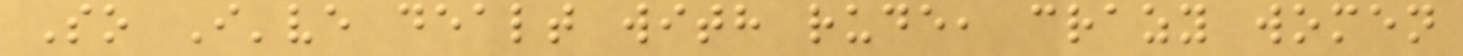So I've dealt with rude, crazy women
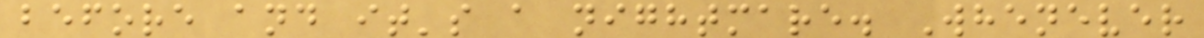before and it's a nightmare. Whenever
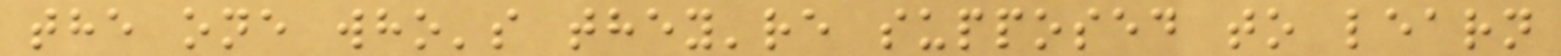the one who's they're supposed to learn
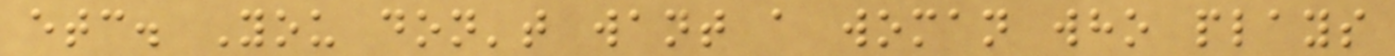etc. You don't want a woman who plays
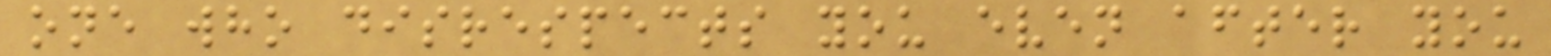one who disrespects you even after you
